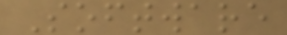Software
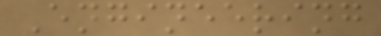Engineering
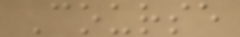Course
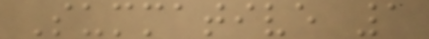Summative 1
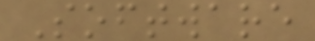Software
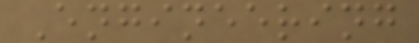Engineering
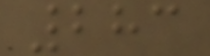283
